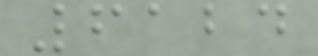6124
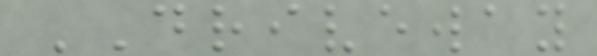DRIVEWAY
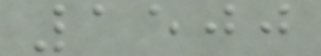1500
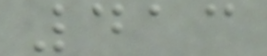413
